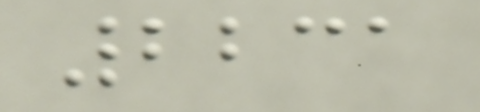2231
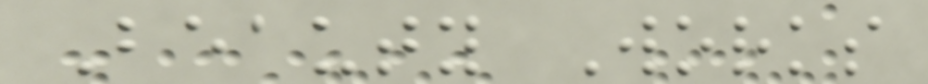Beauty Works
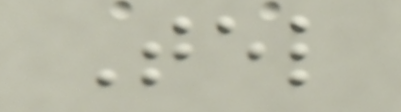Tel
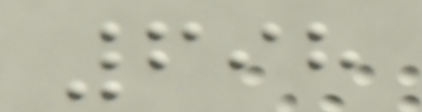698
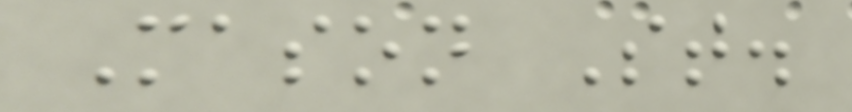Mason St.
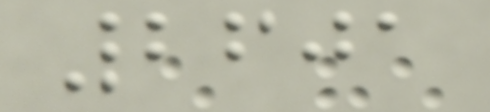2601
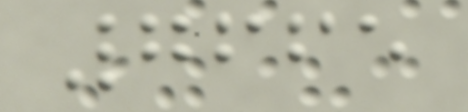7665
